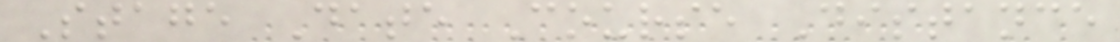Stage Date Course Distance
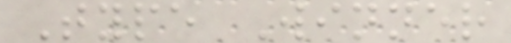Type Winner
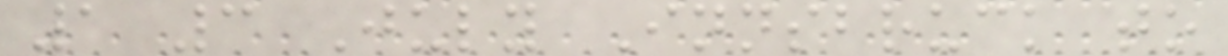1 3 July Innsbruck to
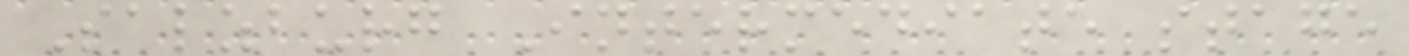Salzburg Intermediate stage
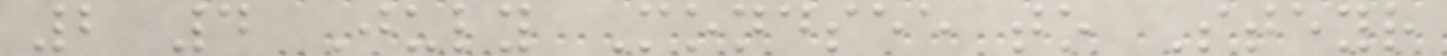2 4 July Mondsee to Steyr
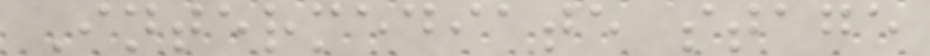Intermediate stage
